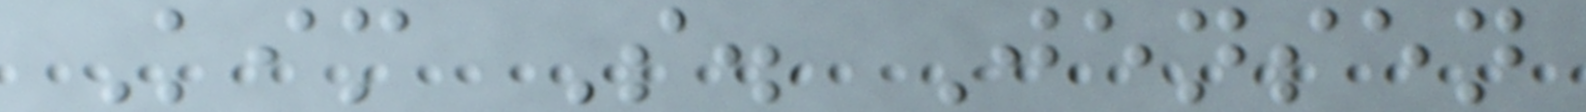Kim S. Jensen
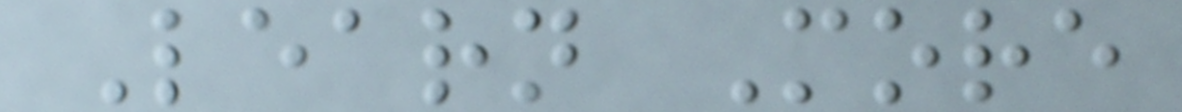Learn More
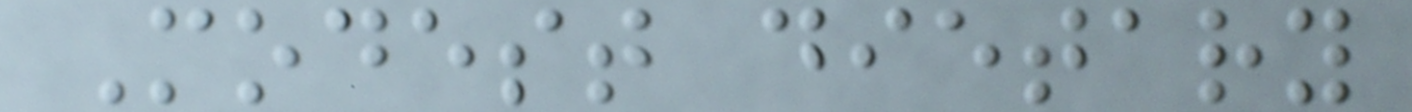Modest dietary
